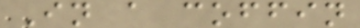In a coffin
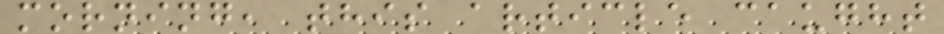morning, this article caught
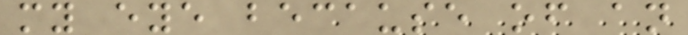my eye because of an
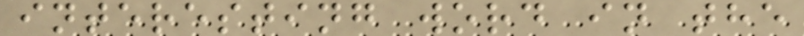interesting word in the
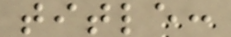title:
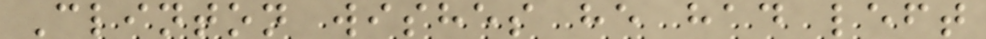Clinton wishes he had left
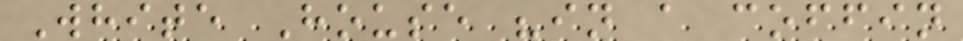White House "in a coffin
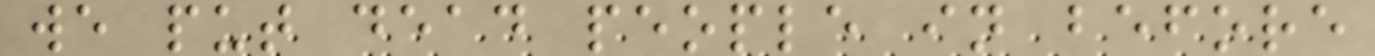we put dead people in before
